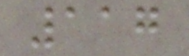117
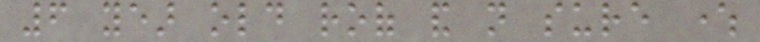6 year old roof and not sure where
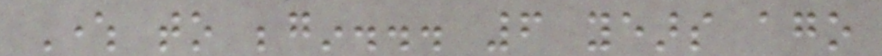Where to begin... 6 years ago
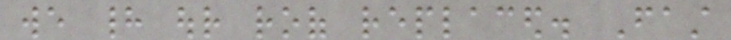we had our roof replaced. Fast
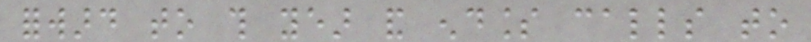forward to this year and endless calls to
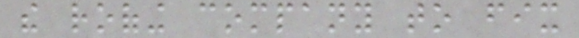the roofing company to fix
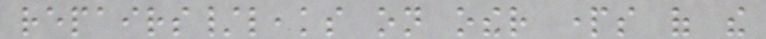repairs/leaks on other parts of the
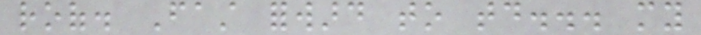roof. Fast forward to today... my
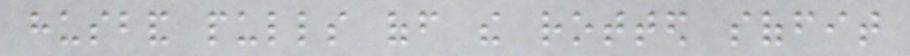husband pulls off the rotted soffit
